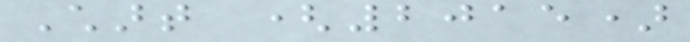Chart (2015)
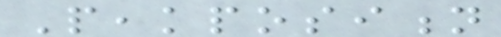Peakposition
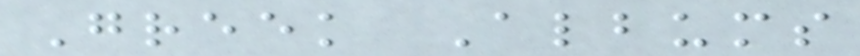Greek Albums
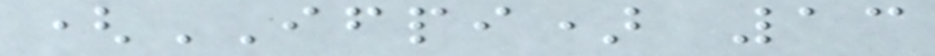(IFPI) 13
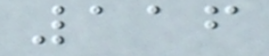116
